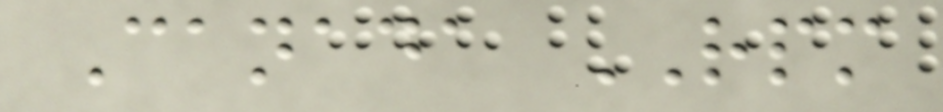Canada RPM
